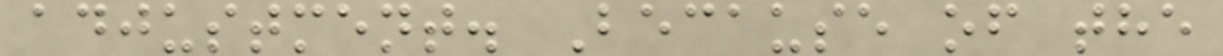adjustment. Because of the
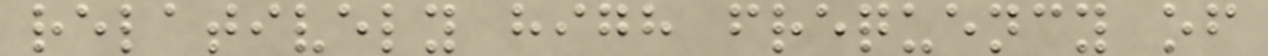relatively high frequency of
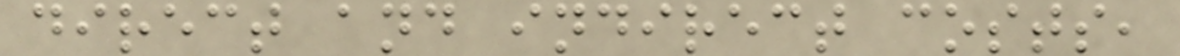direct and indirect costs,
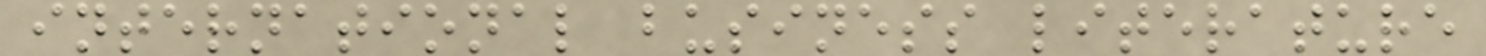international business literature
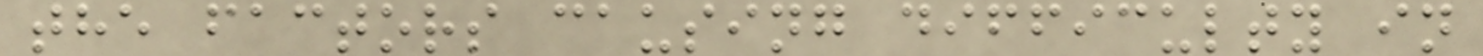the factors causing difficulty in
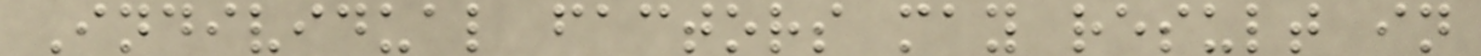Individual factors may result in
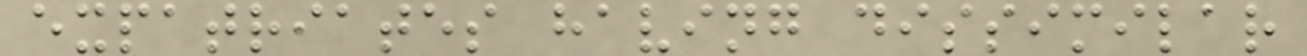expatriates having dissimilar
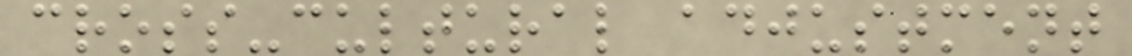cross-cultural adjustment
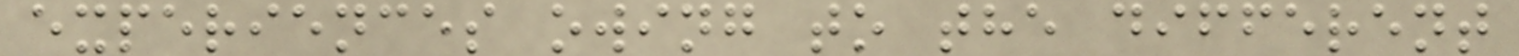experiences owing to the different
